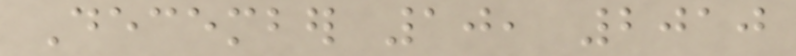December 10, 2010
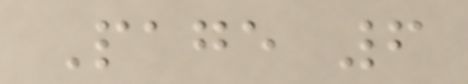Page 6
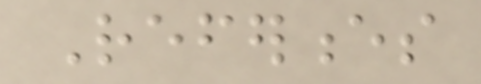References
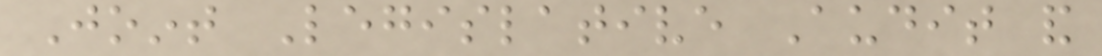Joint Legislative Audit and
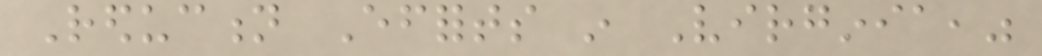Reduction Efforts in Virginia,"
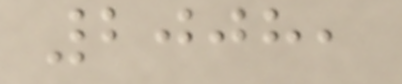2008,
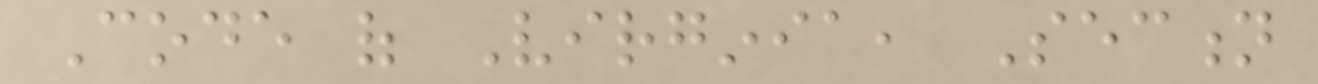Code of Virginia, Section
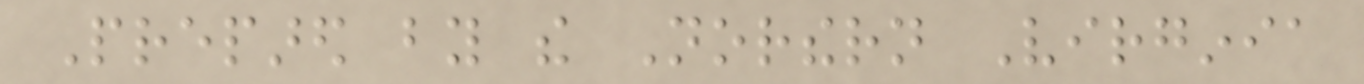Prepared by the Northern Virginia
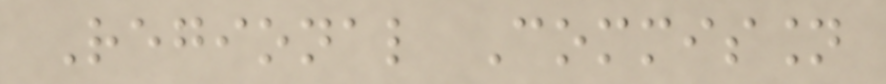Regional Commission
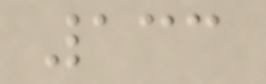133
